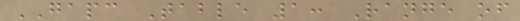GAPC Table 1: Range of
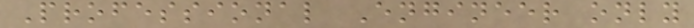Professional Engineer only
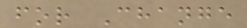for Change
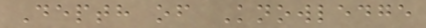Depth of Knowledge
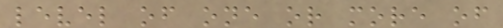level of one or more of
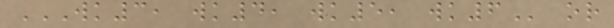WK3, WK4, WK5, WK6 or
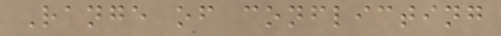Range of conflicting
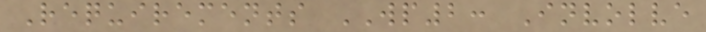Requirements WP2: Involve
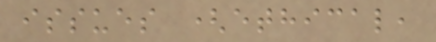issues (ethical,
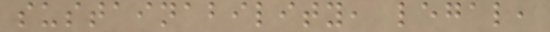sustainability, legal,
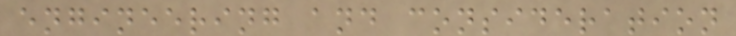engineering and consideration
